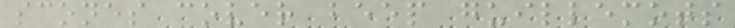scones cover beep guillemots
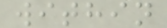within
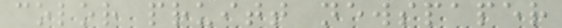color pruitt newspaper
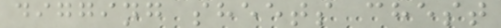digging sheets chest
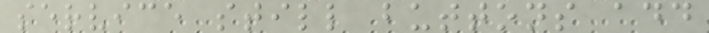service still buttons add
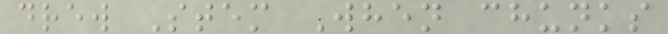drew Stem When chunks
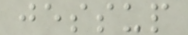jessup
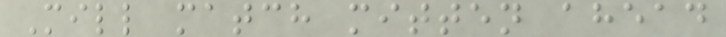Mill match mitten ahead
